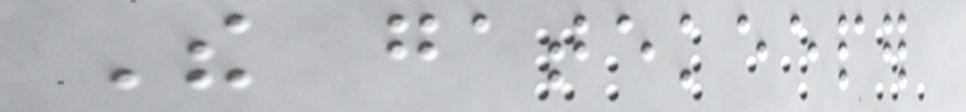The gatekeeper
